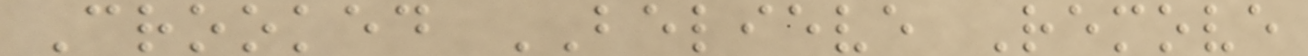Crooked BELIEVE Remove
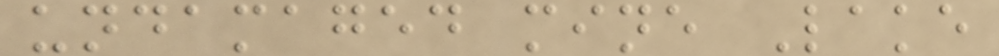undamaged mine Lake
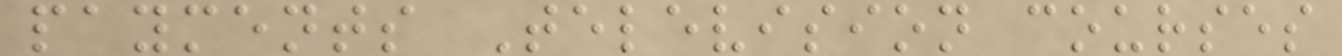payments Television courses
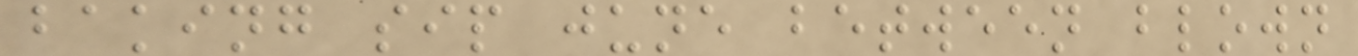baking sip june between blown
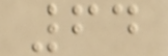64
